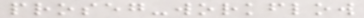proseg-workflow
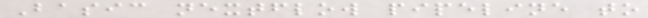Basic nextflow pipeline to
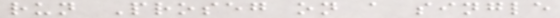run Proseg on a single
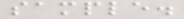sample.
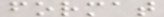format
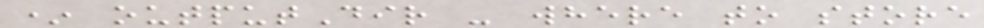* outputDir - where to store
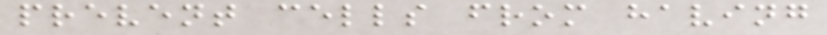prevent cells from having
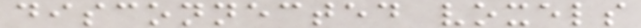disconnected voxels
